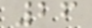26
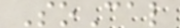SoCal
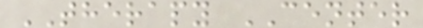THERAPY CENTER
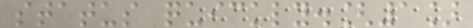status quickly.[1]
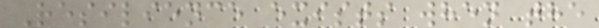Resilience exists when the
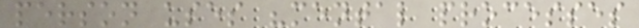person uses "mental processes
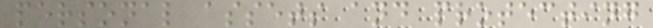personal assets and protecting
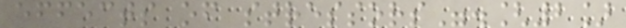effects of stressors".[2]
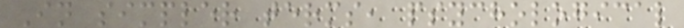In simpler terms, psychological
